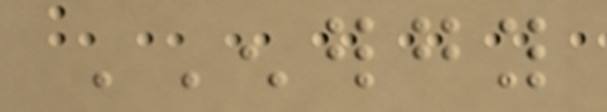ENERGY
